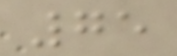75
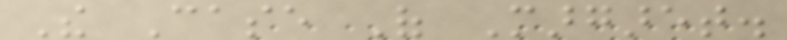The Case Of Margaret.
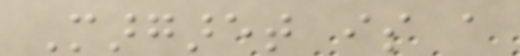Margaret is a
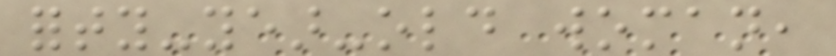forty-year-old woman,
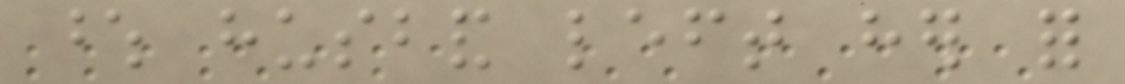whose husband left her for
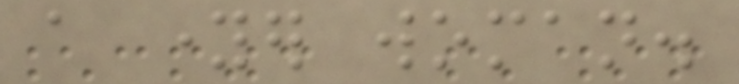a younger woman.
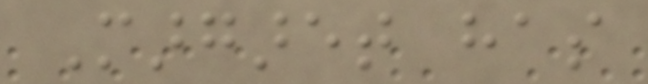Margaret has
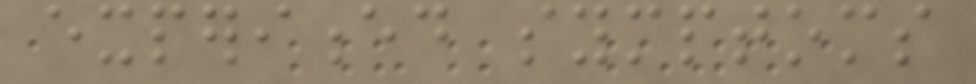experienced symptoms
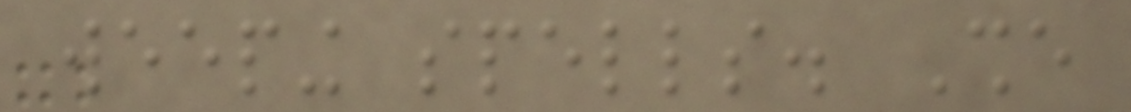weeping spells. She
